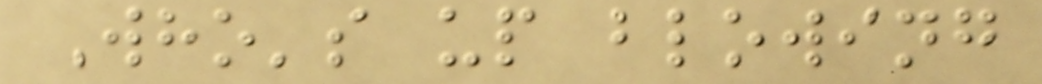Who's up blowing
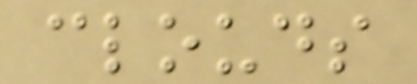clouds
